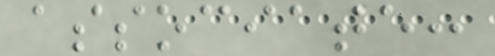associate:
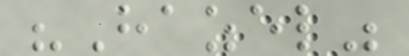"Hazel"
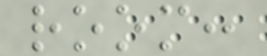room:
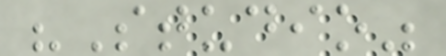"Studio"
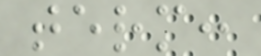term:
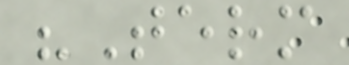"Term
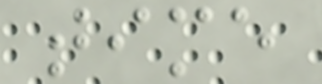time
